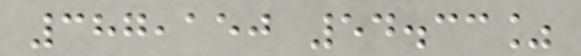387,150 54.33%
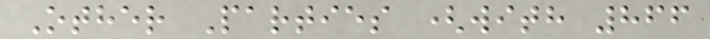Other Parties (with 866
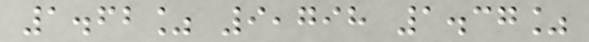1.62% 9,798 1.37%
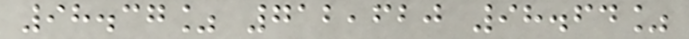98.37% 712,620 98.64%
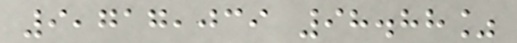9,717,039 98.88%
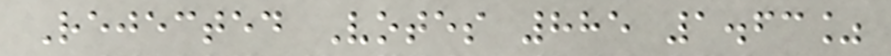Rejected Votes 885 1.63%
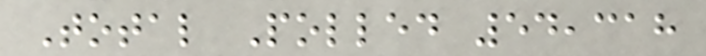Total Polled 54,318
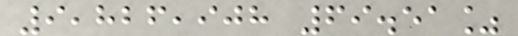9,826,908 69.51%
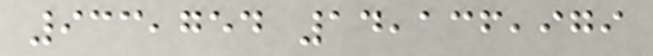933,754 14,136,979
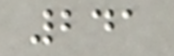241
